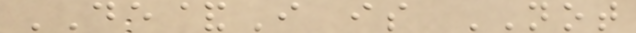DE&I is NOT
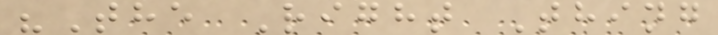"The Right Thing
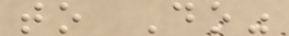to Do"
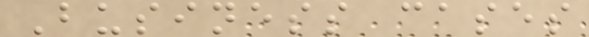Business cases
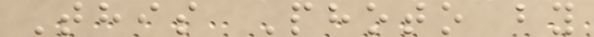This Photo by
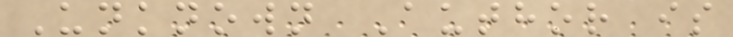Unknown Author is
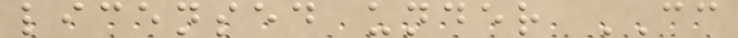licensed under CC
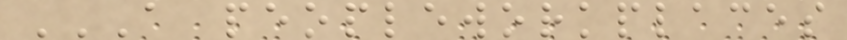A PEOPLEWORKPLACES
